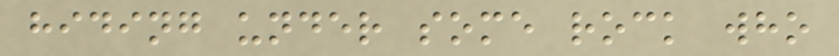hiding under some rock who
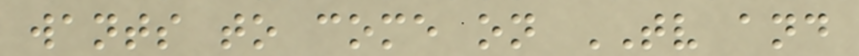wants to come on TV and
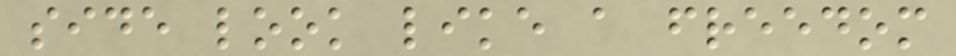side look like a freedom
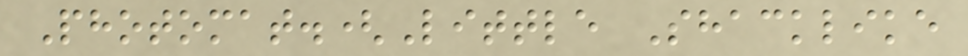Photomat.(Little Shacklike
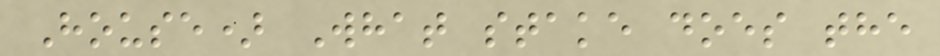House) What stake does the
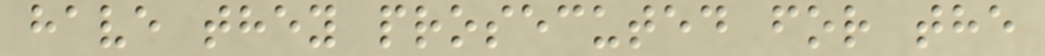have they prosecuted for the
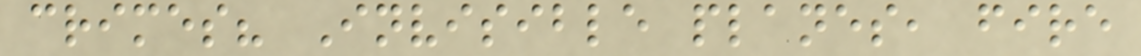crimes? Invisible planes, fire
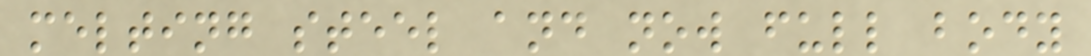melting steel and now full body
